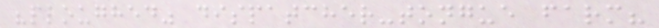"ploughed" dispatcher-tongue farm?
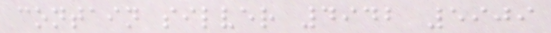contain silver 4942 5909
